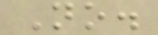No.
